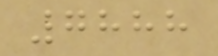7888
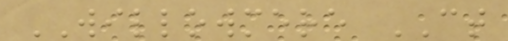WILLOWMERE CT
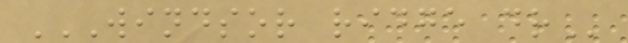WINDSOR RIDGE DR
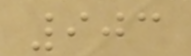903
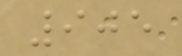905
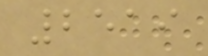2519
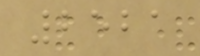2521
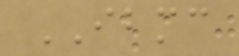IBMC
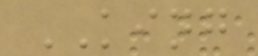KING
